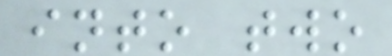into two
